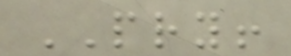PRY!
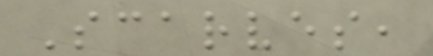Scarves,
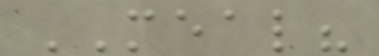MEAL?
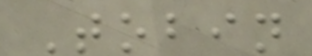Tobin
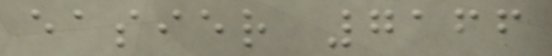easier 7166
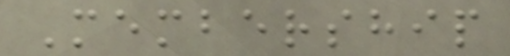Membership
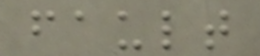fault
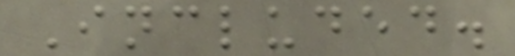Included.
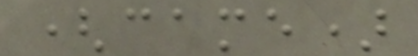(came)
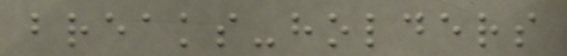breaks-holders
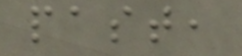past,
